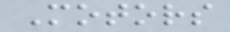Motors
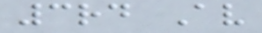3rd Av
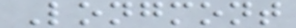Longmont
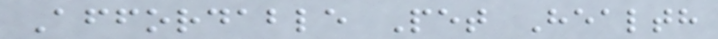Affordable Pet Health
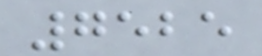7525
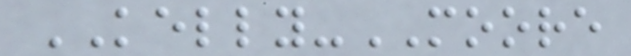KELLY-MOORE
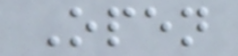Open
